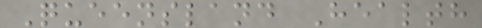Queensland Health
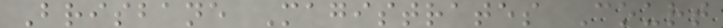Brisbane Magistrates Court
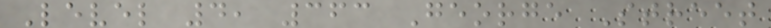Level 4, 363 George Street
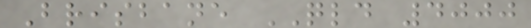Brisbane QLD 4000
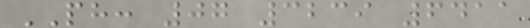PH: 07 3239 6411
